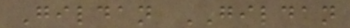Gildan GILDAN
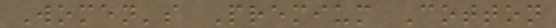Women's Premium Cotton
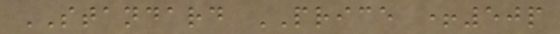STANDARD PRICE +50p
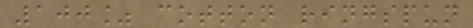100% cotton ringspun
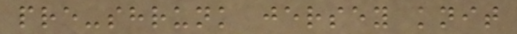pre-shrunk jersey knit
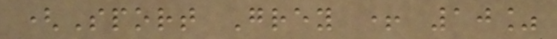(Sport Grey + 10%
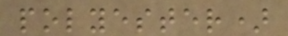polyester)
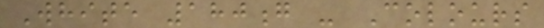White 180g - Colours
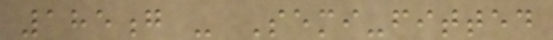185g - Semi-fitted
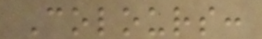Colours:
